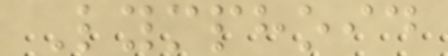Lymphoid
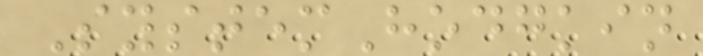SystemHodgkin
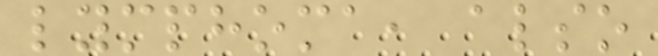lymphoma, also
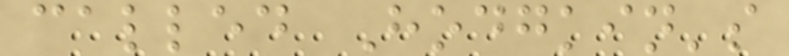called Hodgkin's
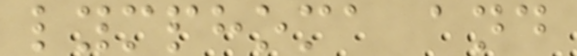lymphoma and
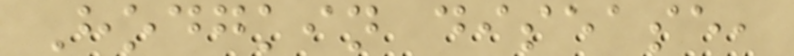Hodgkin disease,
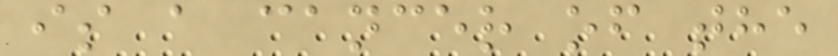is a cancer of the
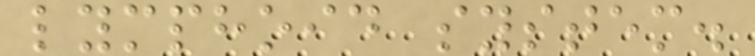lymphoid system.
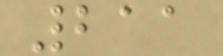211
